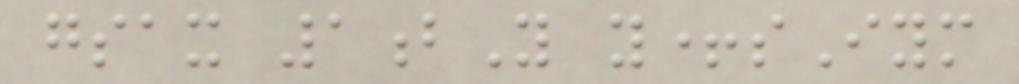gsax 1bY y+sIym
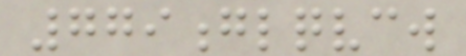779glqvcw
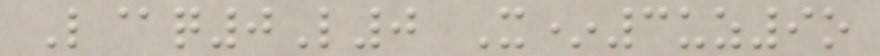L@q0L0 X*3uz9o
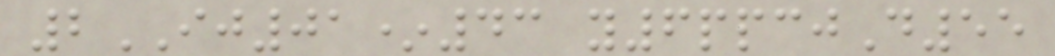2IJ01*43 y6ppcjD55
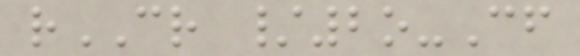rCR /2o-Cf
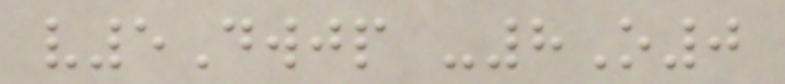v5Dwjp -8O0
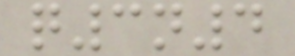q3n4
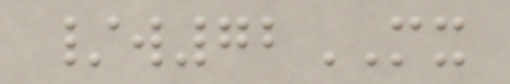/w72MX
